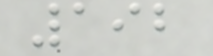192
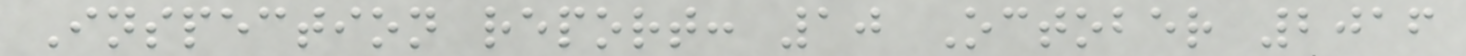Inspection report: 10 October 2016
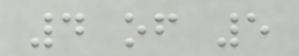4 of 5
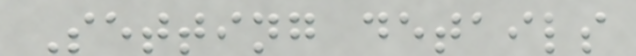Setting details
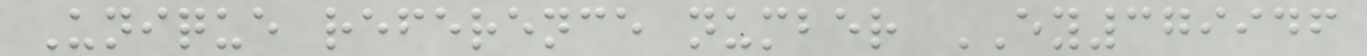Unique reference number EY379946
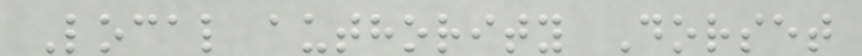Local authority Dorset
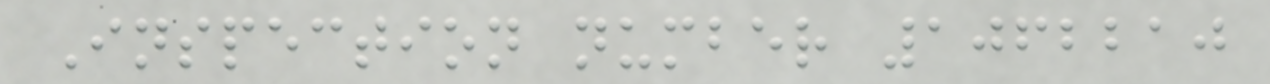Inspection number 1062210
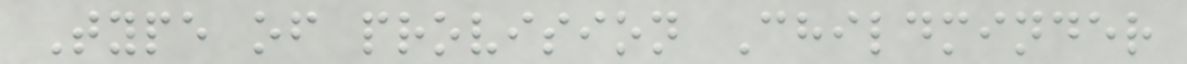Type of provision Childminder
